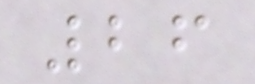26
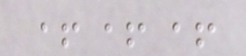+++
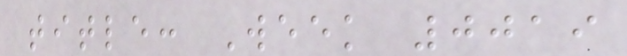title: Week 0019
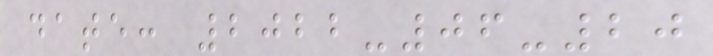date: 2022-06-20
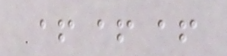+++
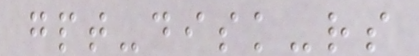gpt-disk-rs
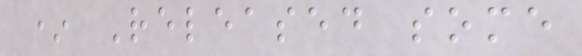* Released some
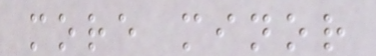more minor
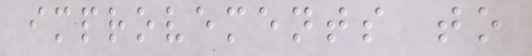improvements to
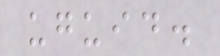uguid.
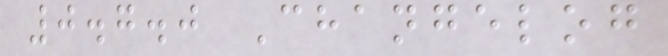0.7.0 Changelog
